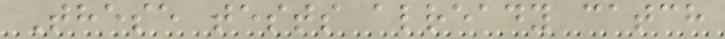These tests already catch
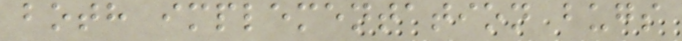both implementation bugs
